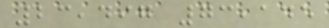23,497 73,145
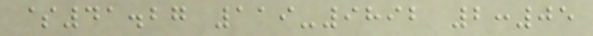$41.27 119-9892 2:05
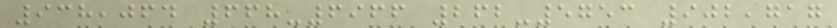938,064 668-6966 262-5753 902,717
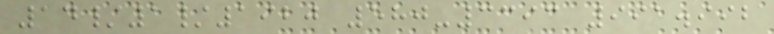14/1/1920 580-3393 991.992
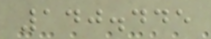140.445
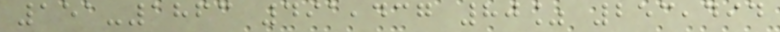151-1863 491,437 80% 253,494
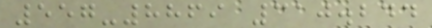557-8869 310.244
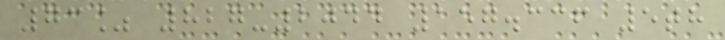73% 827-2044 157.336 5th
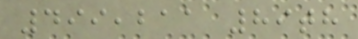499,211 89th
